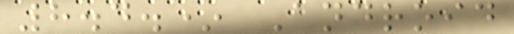8.4.* Android
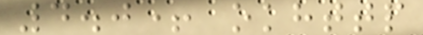4.0+ okhttp
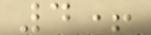4+
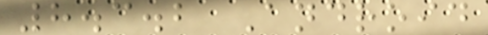8.3.2 Android
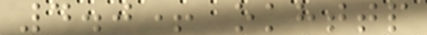4.0+ okhttp
